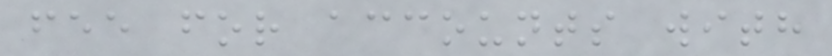fee for accounts with
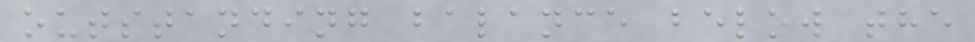outstanding balance below the
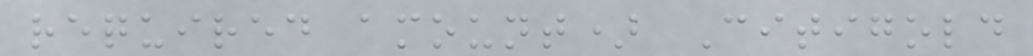required amount) Citigold
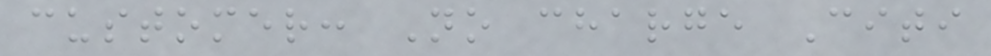customer: No charge Citi
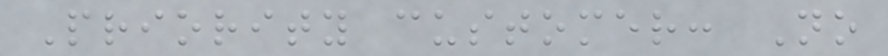Priority customer: No
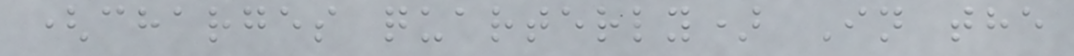(charges quarterly) In the
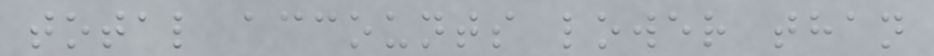total accounts lower than
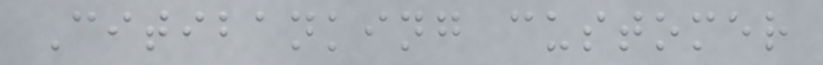Citibanking customer
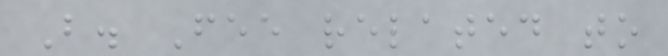B. Fee related to
